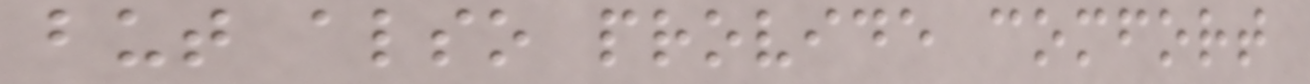but also provide comfort
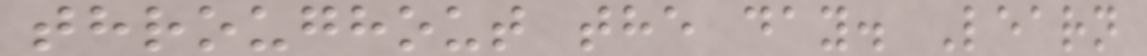throughout the day. Learn
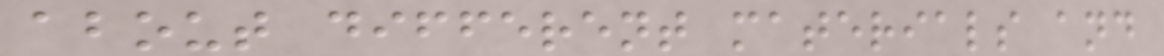about different materials and
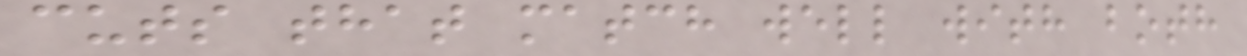cuts that match well with both
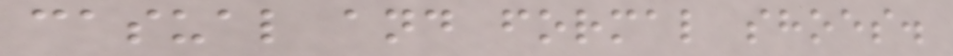casual and formal shoes.
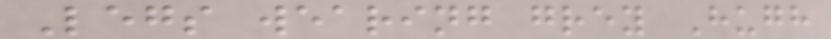Legs wearing grey Hugh
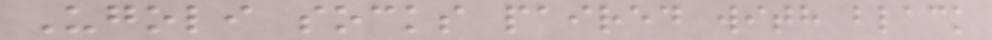Ugoli socks paired with black
